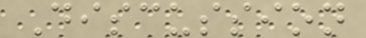Discussion
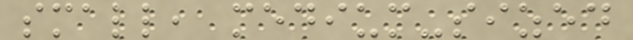small, medium-sized
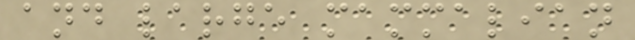and large mammalian
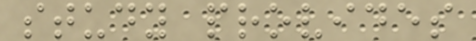study provides
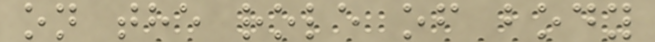on the role of body
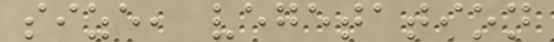size, vegetation
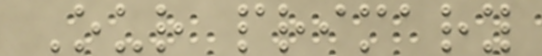Our primary
